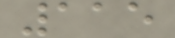115
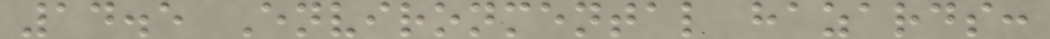14.5 Environmental hazards:
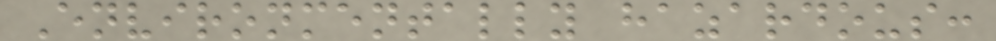Environmentally hazardous:
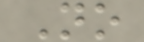No
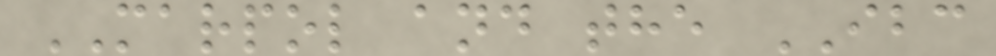MARPOL and the IBC
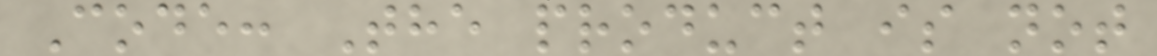Code: The product is not
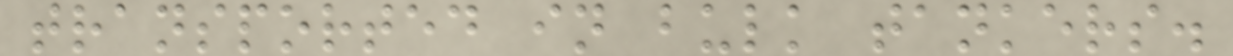transported in bulk tankers.
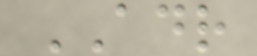ADR
